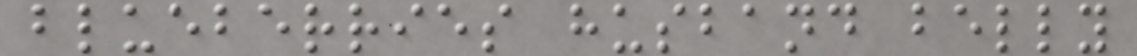blueberries husband belly
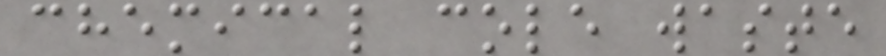chemical cole waste
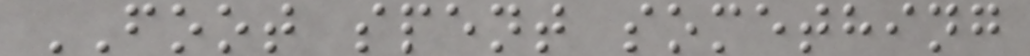FOOT spent something
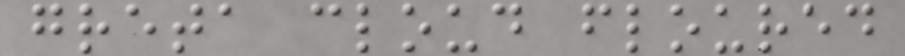greta cloud floured
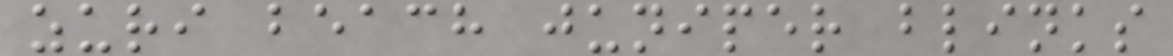zuri beach juniper blinks
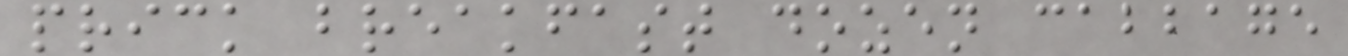prick breakfast dozen cabbage
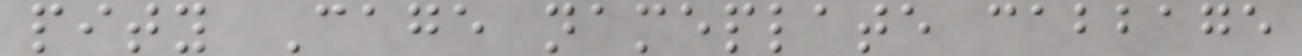pity Cage nameplate cabbage
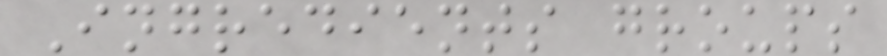Ingredients groups
